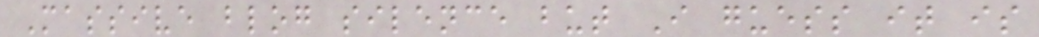Massive blog silence but I guess it is
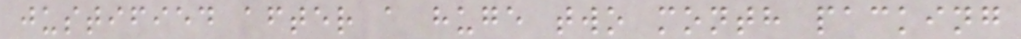justified after a huge two month packing
